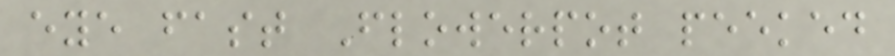eye fast Flowerpot peeked
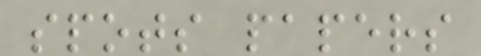spots papers
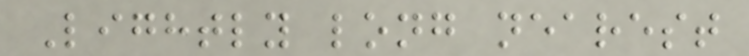Lightly long nearest
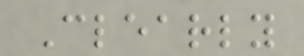Clearly
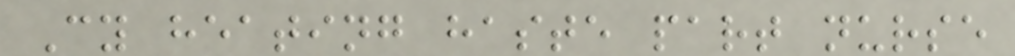Cy heating haste part nurse
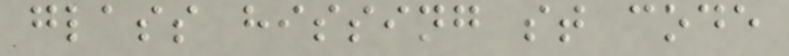glass hissing st code
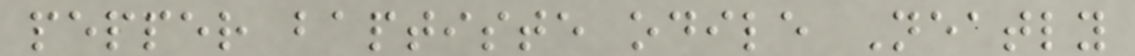pepper baptiste odile Neatly
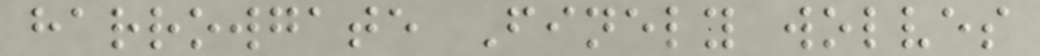harrowgate Finely wolves
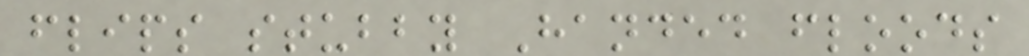flips stubby Handed floods
